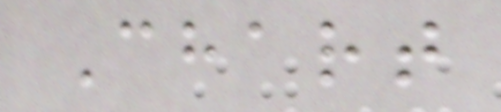Chart
